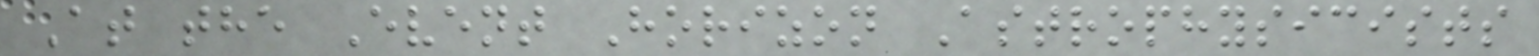At the Event Horizon Astrophysicists
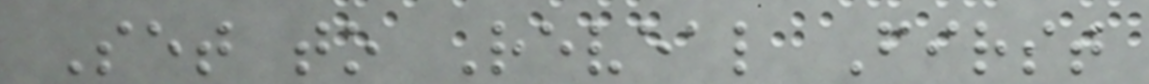Set to Reveal First
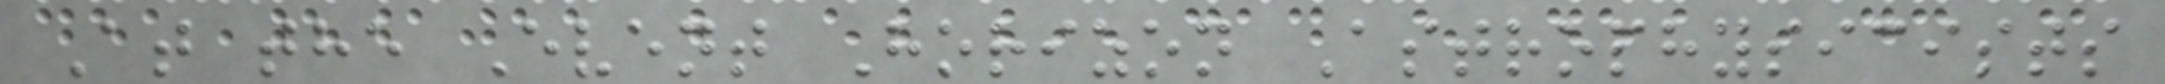At the Event Horizon Astrophysicists
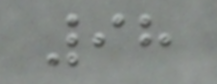98
